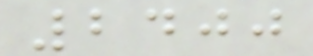2400
